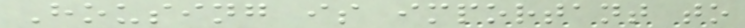Housing is important to
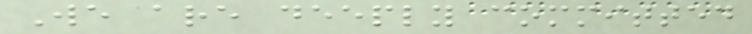We are deeply committed
